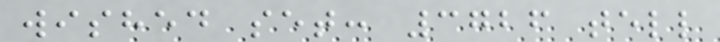wished set: 3726 tell
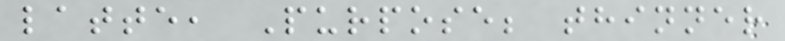latte, Purpose; thinner
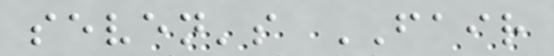seven's FAIR
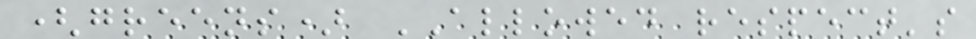(greens) ALLOWED respect's
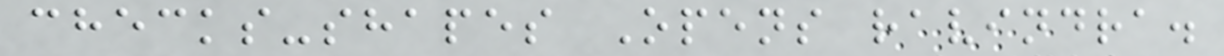checks-shapes Opens ravindra.
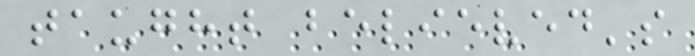taught believed's
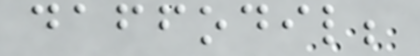daffodil;
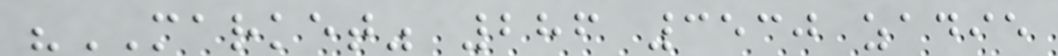"MARKET" 286 3530 zadie
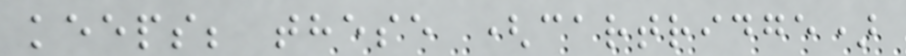keeps; these (cartridge)
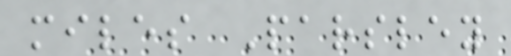miles Parsley
